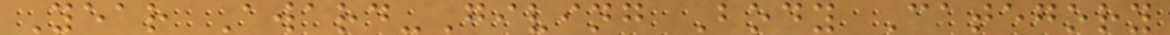Year Award-Giving Body Category
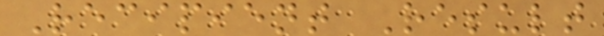Recipient Result
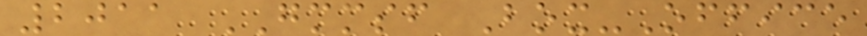2011 GMMSF Box-Office
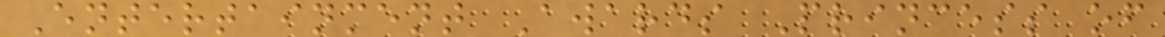Entertainment Awards Princess of
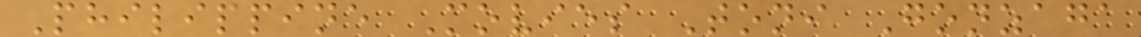Philippine Movies Toni Gonzaga
